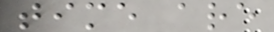time are
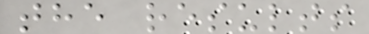the results
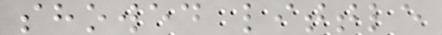showed little
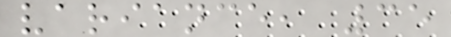variance, 35
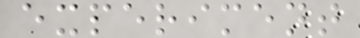experiment
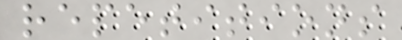repetitions
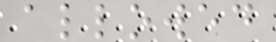allowed
